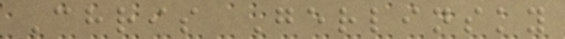Chris Gerlinsky
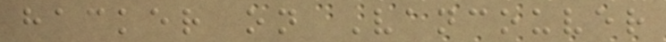hacker on Vancouver
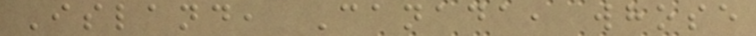Island, Canada, whose
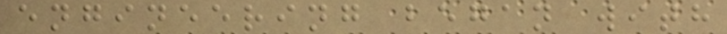engineering began with
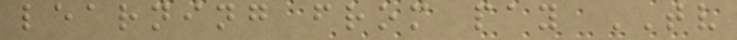learning from pay TV
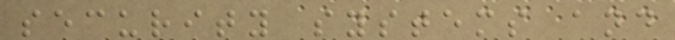security systems and
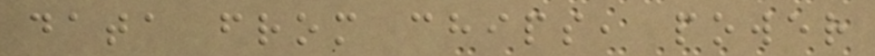data from chips, power
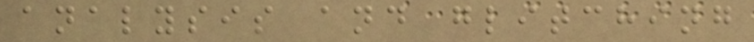analysis and glitching
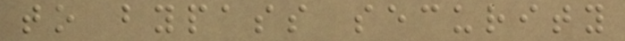to bypass security
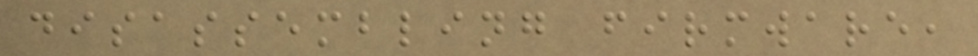disassembling firmware,
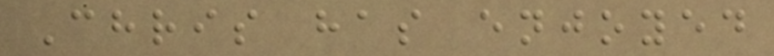Chris has enjoyed
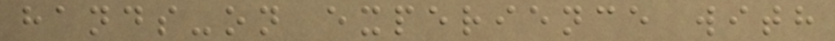hands-on experience with
